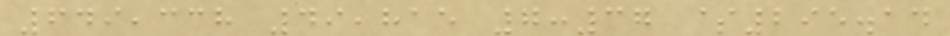649,338 49,815 7:37 $295.14
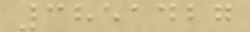3851427
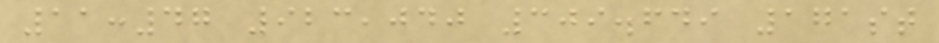11:47 923,040 309.649 171st
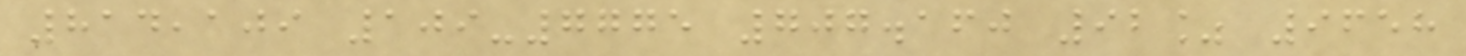814,109 109-7775 707.160 92% 9658
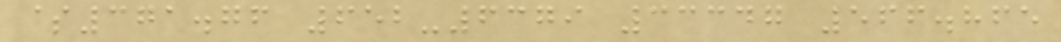$371.76 652-6379 33347 566.865
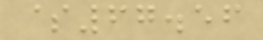$67.56
